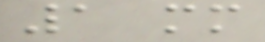1 mm
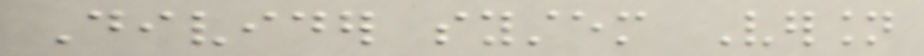Divider system Version
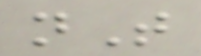nT
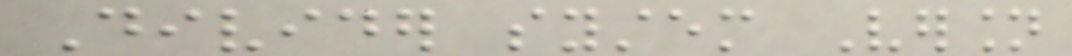Divider system Version
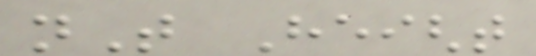nT Height
